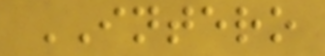INTERO
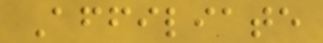Affiliate
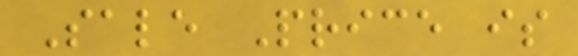Sale Price is
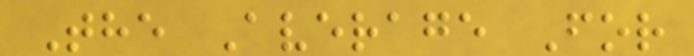The Average For
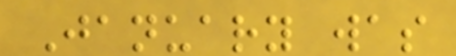January was
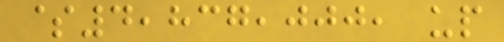$4,837,000, up
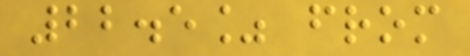22.5% from
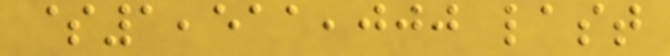$1,511,000 last
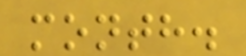month.
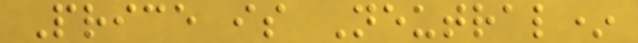Price is Neutral*
